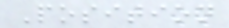Position
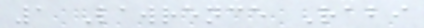1 Lawrence Rabi
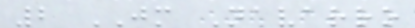2 JM Navarro
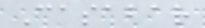Casabar
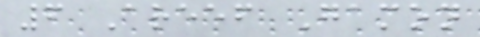6 Areef Gamon
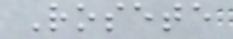Rosete
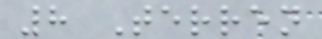8 Terren
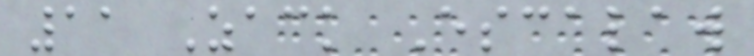11 Zack Escalaw
